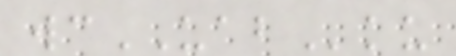wcUABku
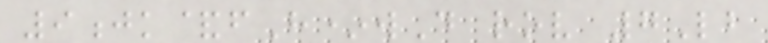9jk&fH*wD rov 7Lb
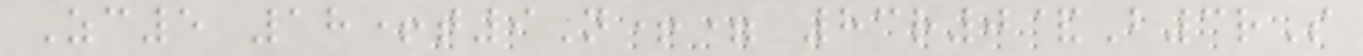Zc5 18+t9N+= 83r0&B3rS
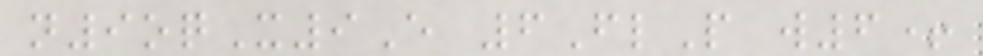n9oqX9E 6FlP w6+
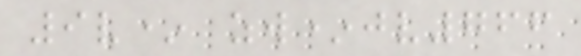9v* zw*jv766
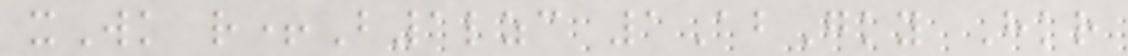xWk r+B1lzc 1AbGky Hkr
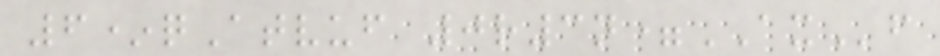6*qAtvuf 0r3n=AXf
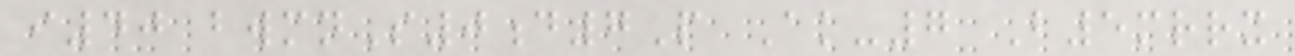i40 bwmnS0d7P Ak-7 B5mrrx
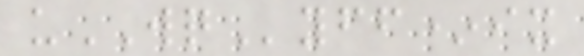uWQyff*ix
